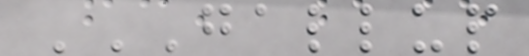GALLUP
